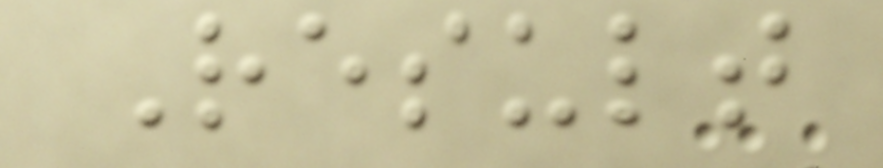Result
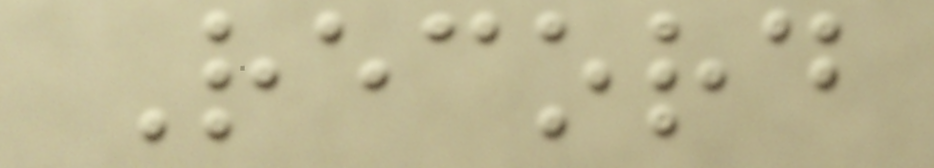Record
